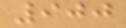900
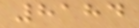8184
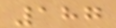187
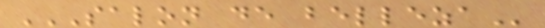SALON DE BELLEZA
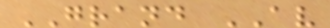GRAND AV
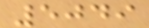5049
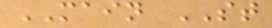MAIN ST
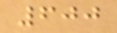600
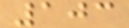103
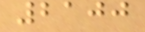2100
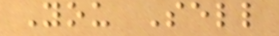You Sell
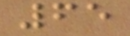65
